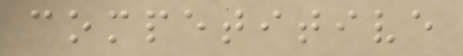competitive
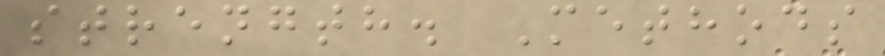strength. Methods
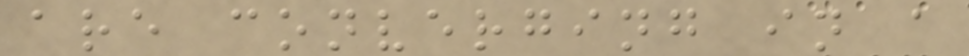are converging in a
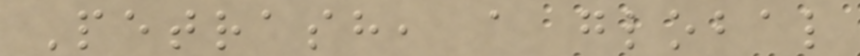Petrash, a global
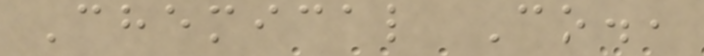Chemical Co.,
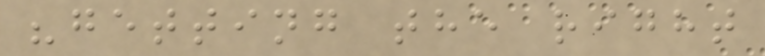"getting the right
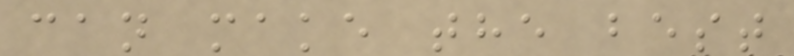can make the best
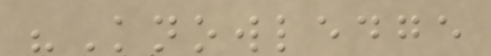"Knowledge
